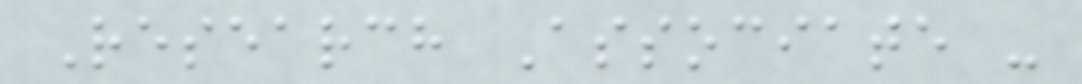Research Associate -
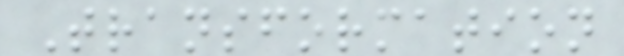Transformation
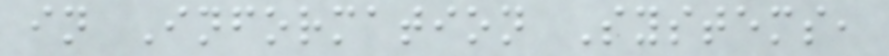in Information Systems,
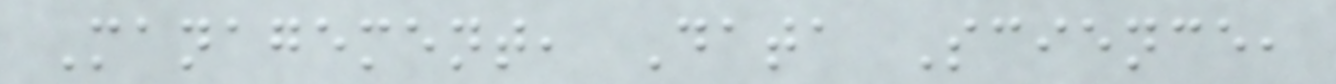Management, Data Science,
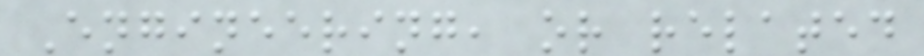Engineering, or related
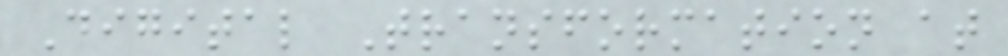Digital Transformation at
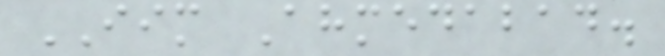IIM Ahmedabad.
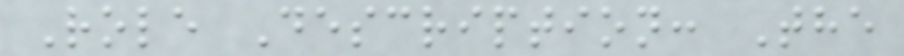Role Description: The
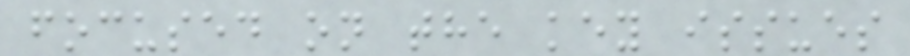focused on the key issues
